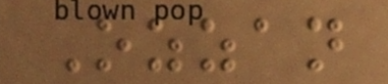Ozzan
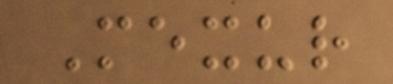Mexur
